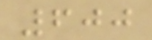600
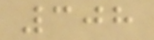308
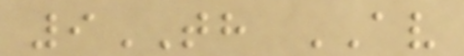9TH AV
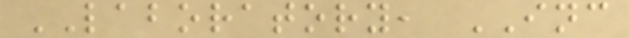LABORATORY, INC
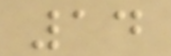14
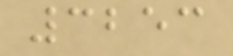3253
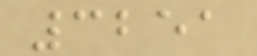3251
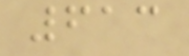613
